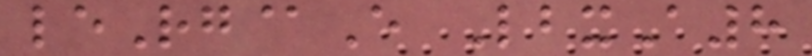leRg@E LbxA8
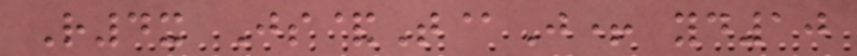R4x Js&T@J+ yd10
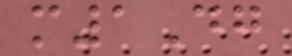m1Dg
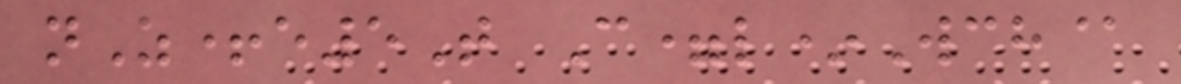nZ+e5T C=l*Wch@
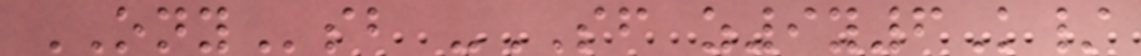ONYsb -SF z9y6K/
